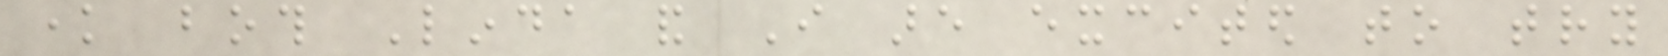know both Linda and I are excited to try
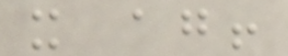it again!
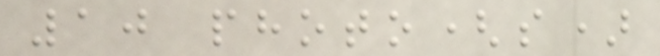10 photo(s)
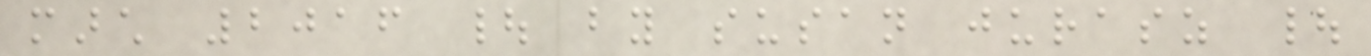march 2016 | by susan jurasz |
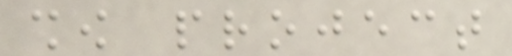show project
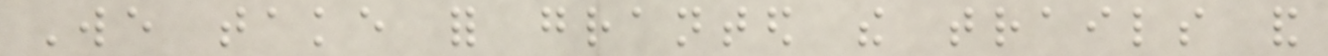We take for granted the trails and
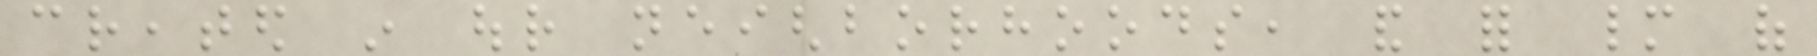created in our neighborhoods, and for many of
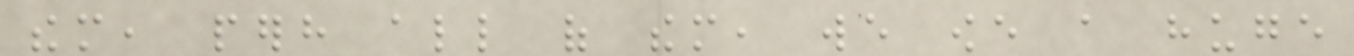them, perhaps all of them, we owe a huge
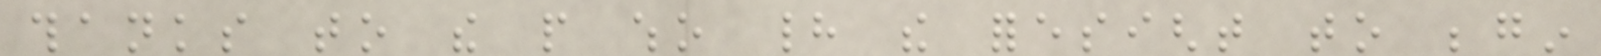thanks to the people who had the foresight to begin
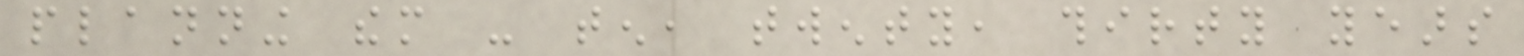planning them - ten, twenty, thirty years
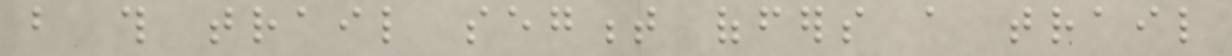but this trail segment offers a trail
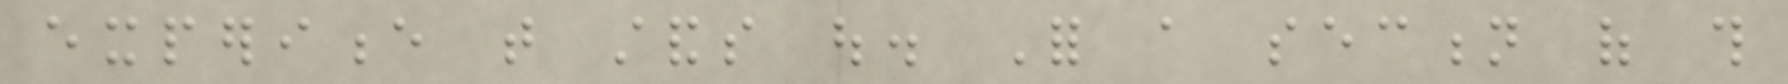experience that stands out. For a section of this
